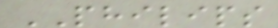PHILIPS
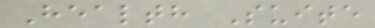Health Suite
